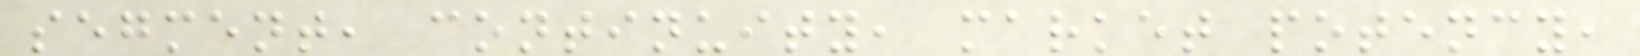segment, continuity, market potency,
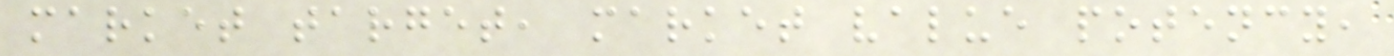market target, market value potency,
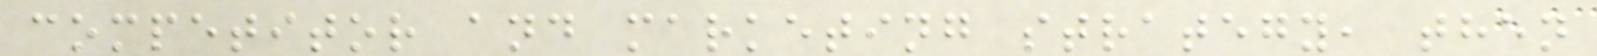competitor and marketing strategy, then
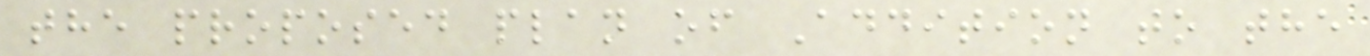the proposed plan of Addition to the
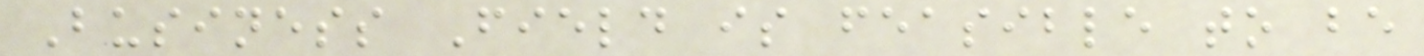Business Field is feasible to be
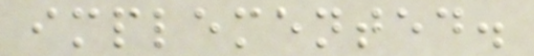implemented.
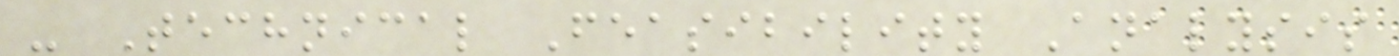- Technical Feasibility Analysis
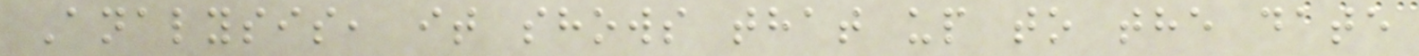Analysis, it shows that up to the date
